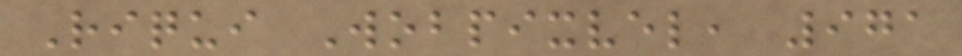Riqui Wobpixvel, 971
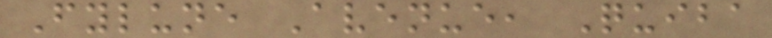Fylune Avenue, Quiba
